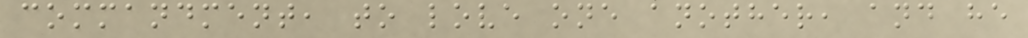commandment, to love one another, and he
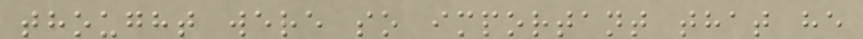thought were so important that he
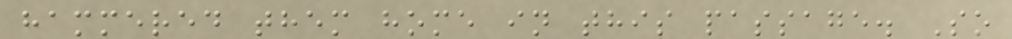hammered them home in this passage. So
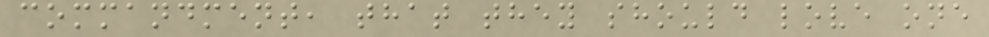commandment, that they should love one
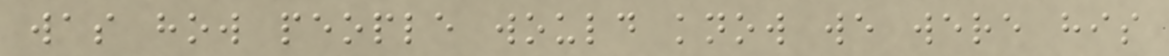was how people would know we were his
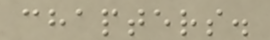chapters.
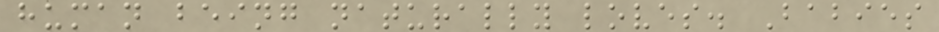human being naturally loves. Babies
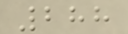288
